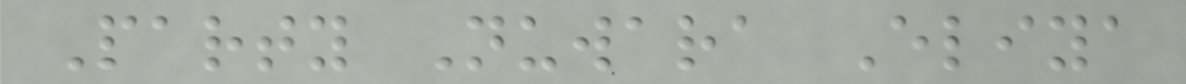Party Nuwara Eliya
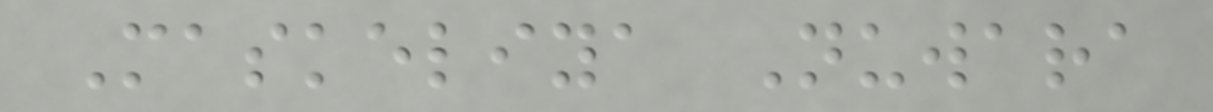Maskeliya Nuwara
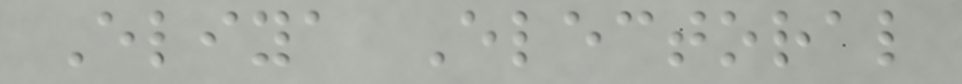Eliya Electoral
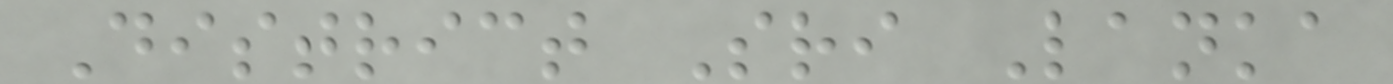District Sri Lanka
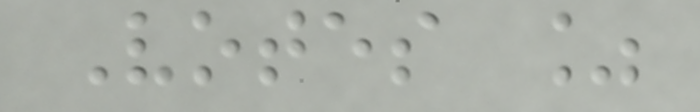Votes %
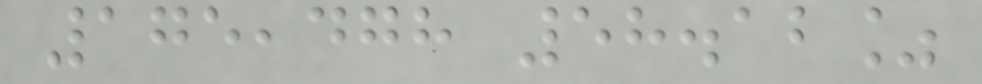175,478 58.12%
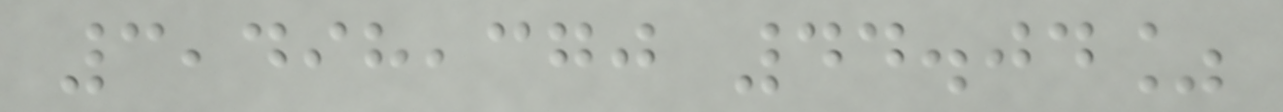3,498,370 44.04%
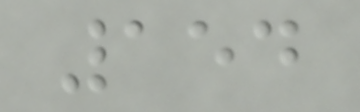154
